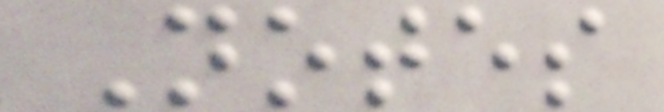Notes
